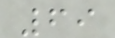69
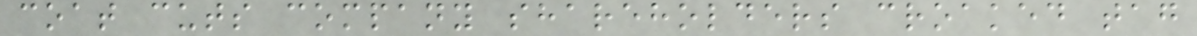coat cuts company shareholders croaked tag
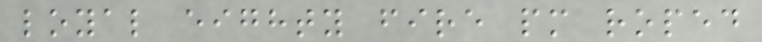loyal eighty fire pm roped
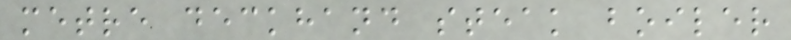metre deckhand steak boiler
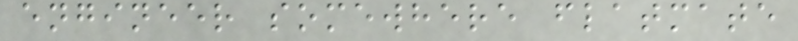engineer somewhere flatmate
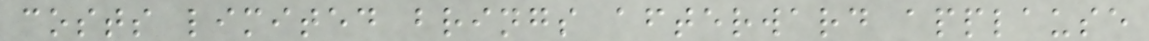costs limited brings afterward applause
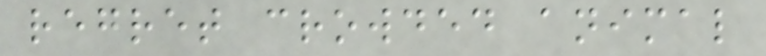regret crowded animal
